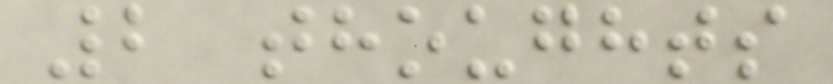2 thoughts
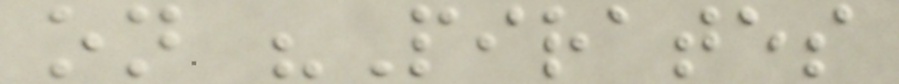on "Pirates
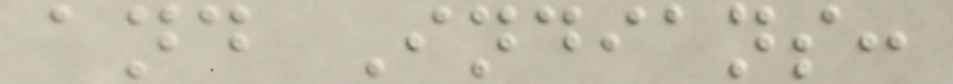and Indians:
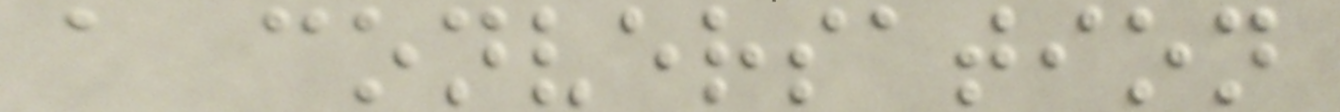a conversation
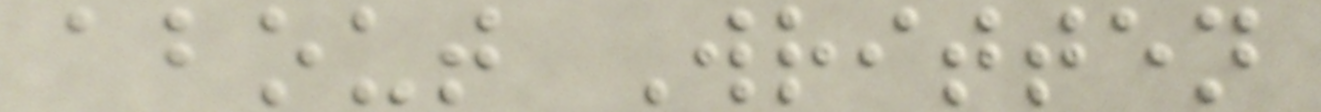about Written
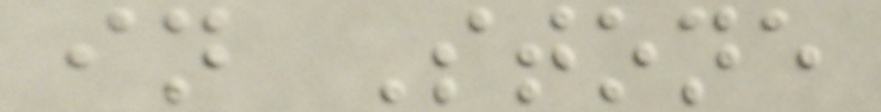in Stone
